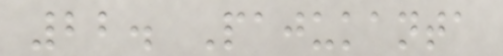22. Pajukanta
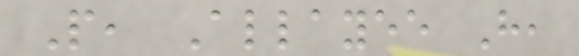P, Allayee H,
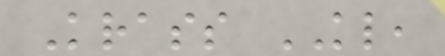Krass KL,
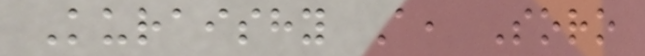Kuraishy A, Soro
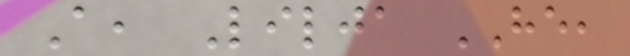A, Lilja HE,
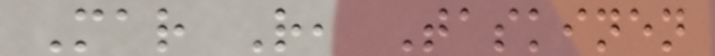Mar R, Taskinen
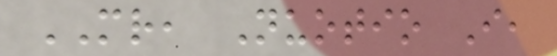MR, Nuotio I,
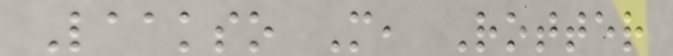Laakso M, Rotter
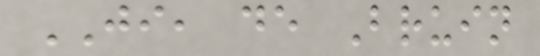JI, de Bruin
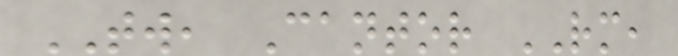TW, Cantor RM,
